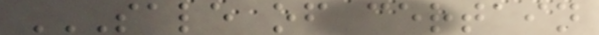SALE OF CERTAIN
